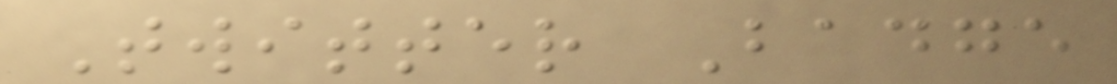Twitter Badge
